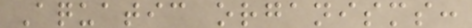Aquatic organisms:
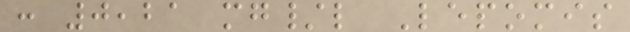: 0,21 mg/l Lepomis
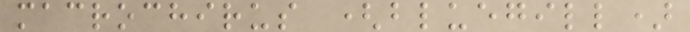macrochirus (bluegill)
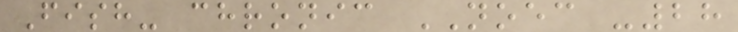Fish- chronic NOEC -28
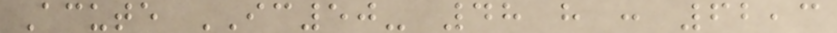Acute IC50- 48 h : 62,3
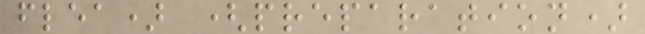flea) (preparation)
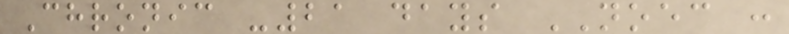Chronic -21 days NOEC :
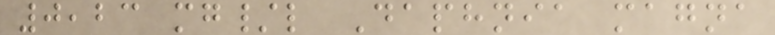0,23 mg/l Daphnia magna
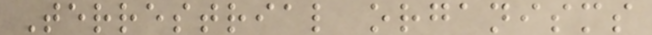Terrestrial organisms
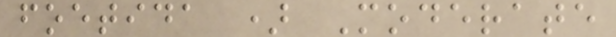foetida ) Moderate
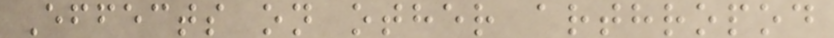Effects on other arthropod
